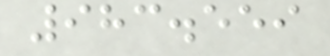983.559
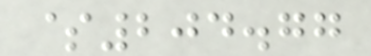$204.77
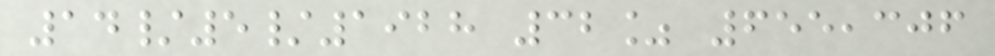14/5/1928 32% 655,306
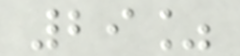29%
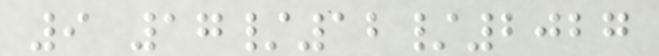9 17/12/2027
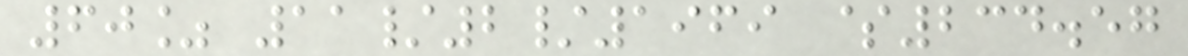60% 11/2/1969 $234.57
